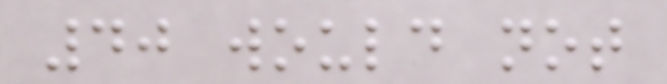40 would not
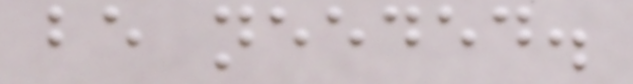be needed.
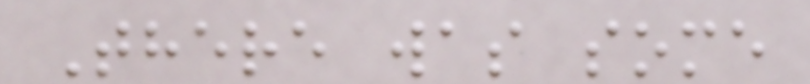There was some
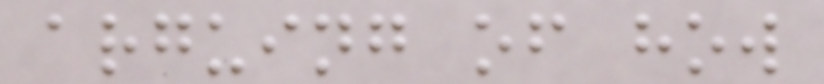arguing of how
